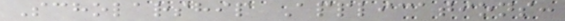Scholarship Applications:
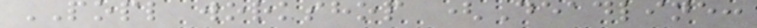POPL workshop (Deadline:
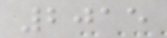2015
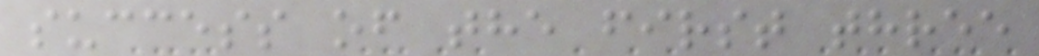success of the first three
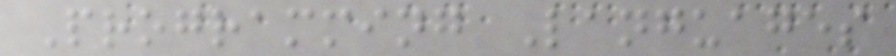Programming Languages
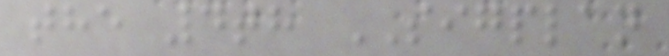the 4th SIGPLAN
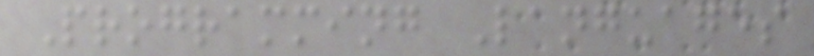Programming Languages
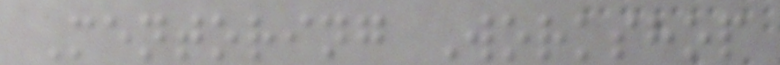Mentoring Workshop
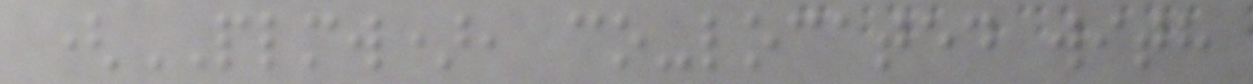(PLMW), co-located with
